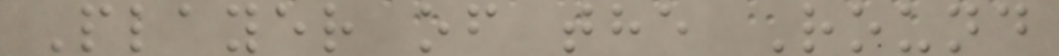Player of the Round
